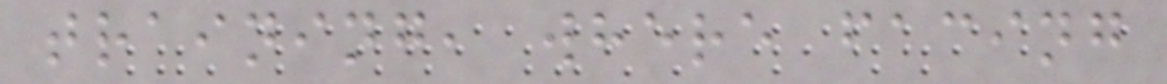training, where facing
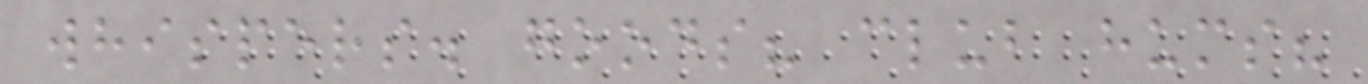whispers. goods? club hums?
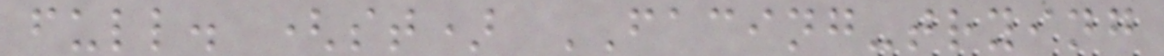full. (st) FACING-trying
